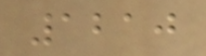1210
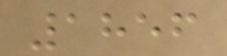1856
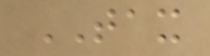TAX
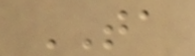TA
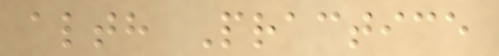alth Practice
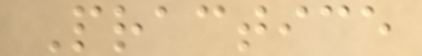Practice
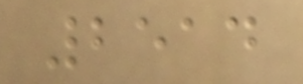2514
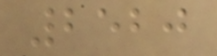2520
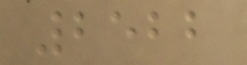2522
